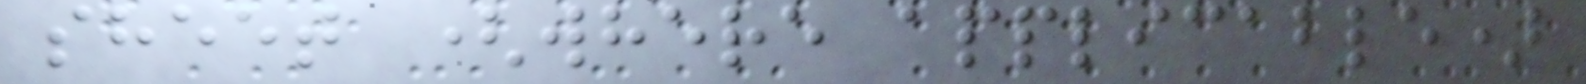sheet (where applicable)
